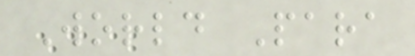World Para
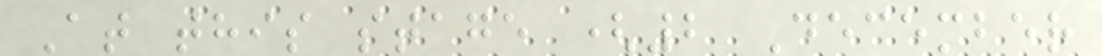At this stage (2 December
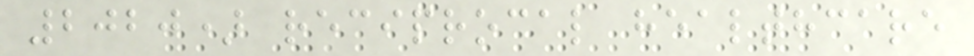2020) reciprocal healthcare
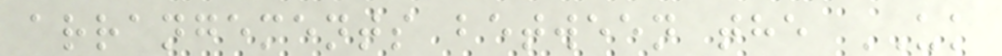arrangements between the UK
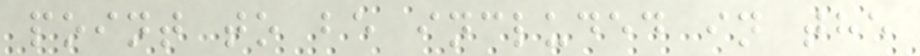point to be included in the
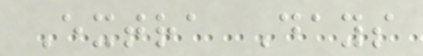Extra Days
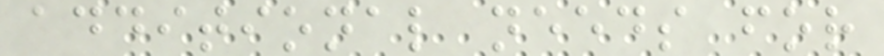additional needs for
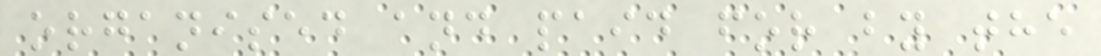organised and paid for by the
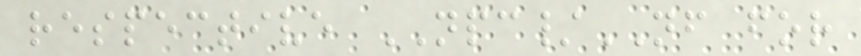respective NPC/NF for
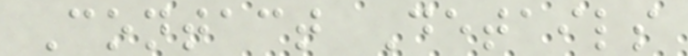Contact Details
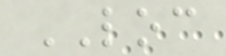LOC
